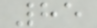85
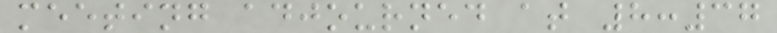meeting adjourned at 8:37
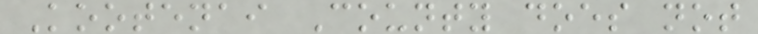Kootenai County does not
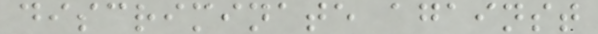discriminate against
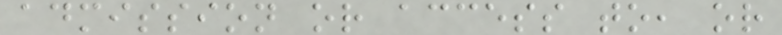admission or access to, or
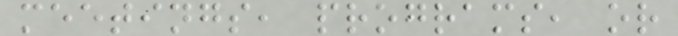meetings, programs, or
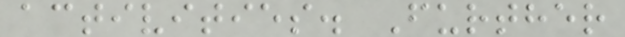activities. Further
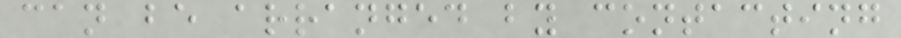can be arranged by contacting
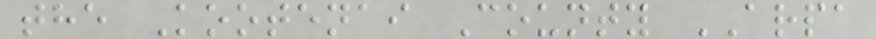the Kootenai County ARPA
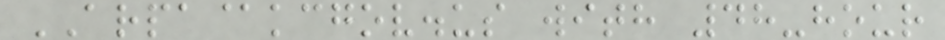ARPA@kcgov.us with 48-hour
